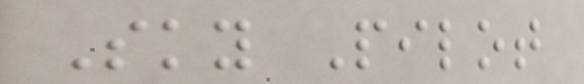Sky Pilot
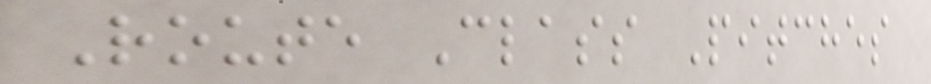Route Class Pitches
